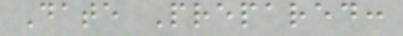Date Prepared:
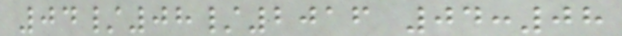04/08/2016 04:08
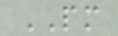PM
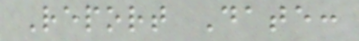Report Date:
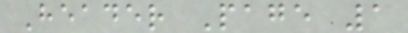Header Page 1
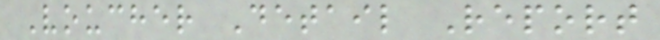Voucher Detail Report
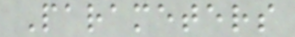Parameters
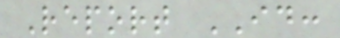Report ID:
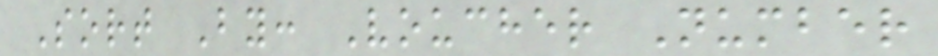Sort By: Voucher Number
